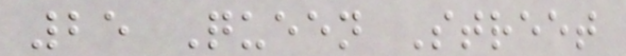25 Queen Street
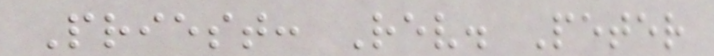Priest: Rev. Peter
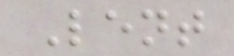Lent
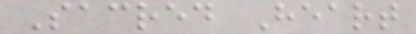Sacred Heart
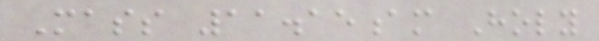Mass 11.15am Holy
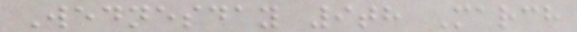Wednesday 9th March
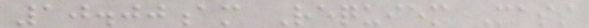10.00am Requiem Mass
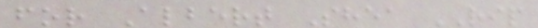for Albert Shea RIP
